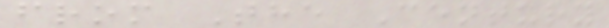from The Century
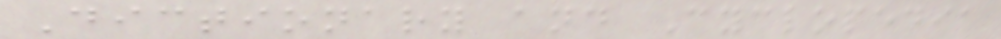Dictionary and Cyclopedia
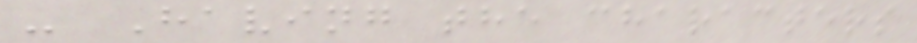- Having the characters
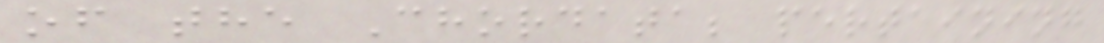of the Chordata; pertaining
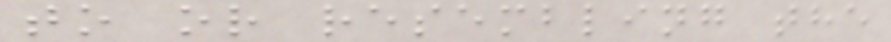to or resembling the
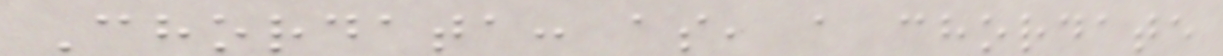Chordata: as, a chordate
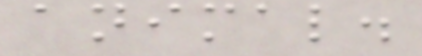animal.
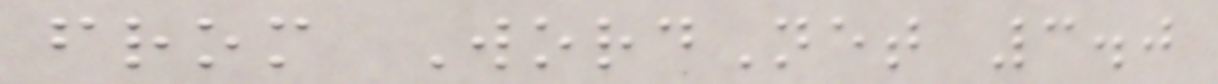from WordNet 3.0
